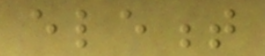element
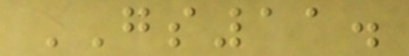GS11.
